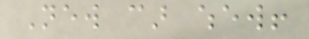New car whew!
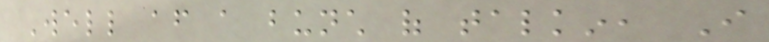Well after a bunch of talkin, I
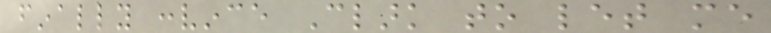finally convince Clark to let me
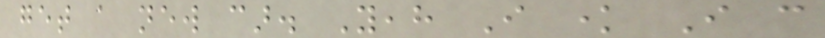get a new car. Yeah I know I can
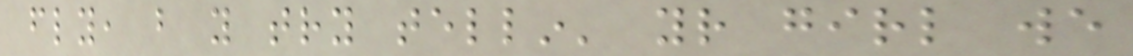fly, but you try tellin' your girl we
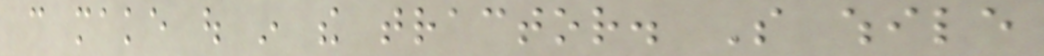can make out in the tractor. So while
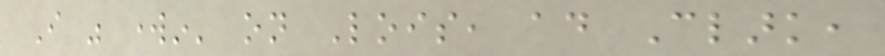I was workin' on Lois, ad Clark,
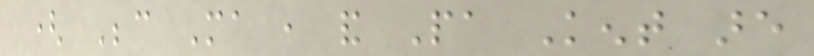( Because Ma , and Pa Kent are
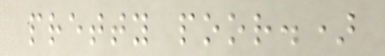pretty poor.)
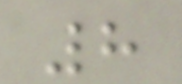8
